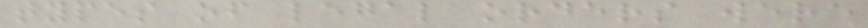types of legal orders were
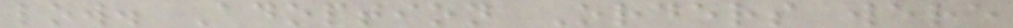low. Adoption Orders were
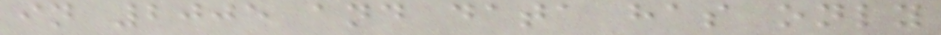in 2005 and data has only
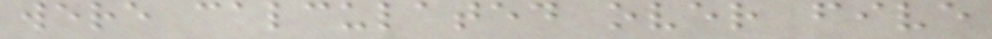were calculated over five
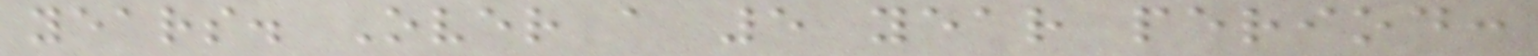years. Over a 5 year period:
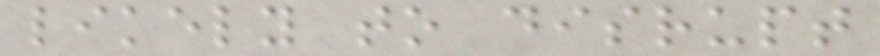likely to disrupt
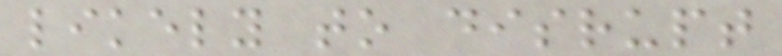likely to disrupt
